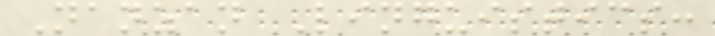Nanzan Linguistics:
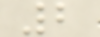2
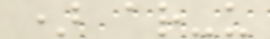) ar-u
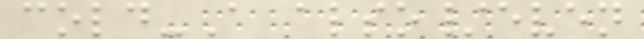cold-A also/even
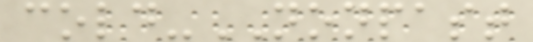cold-NONPAST
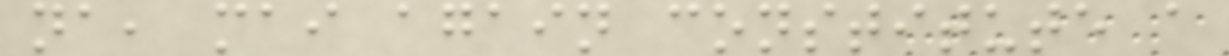na, mai again constitute a
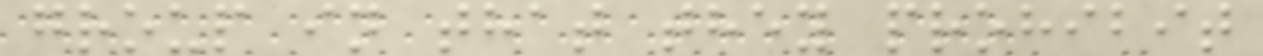group in that they prohibit
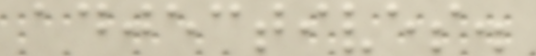adjectives.
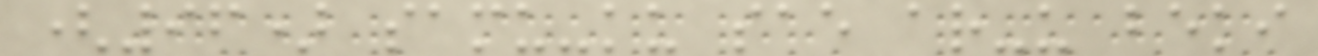(96) samu-ku sae ar-u beki
